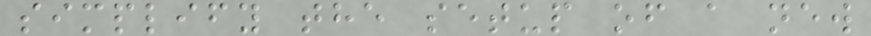simplify the setup of a new
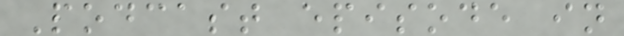Podcast episode in
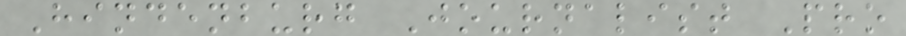Hindenburg Journalist Pro
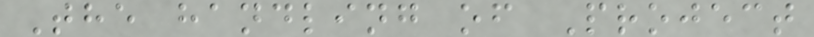The handling of Project
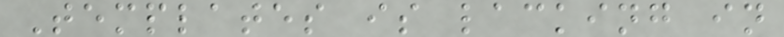Templates is lacking in
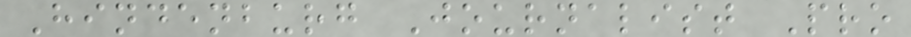Hindenburg Journalist Pro
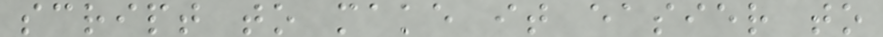script to make it easier to
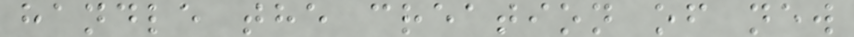handle the creation of new
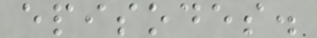episodes.
